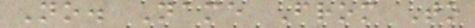No. Name From To
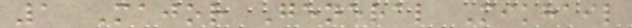1 Major General Mikhail
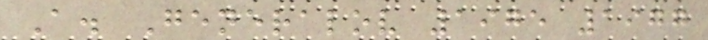A. Generalov 1975 1977
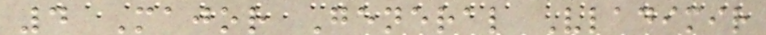4 Major General Vladimir
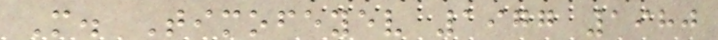M. Timofeyev 1977 1980
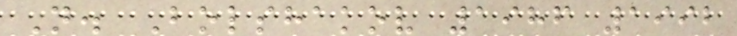N. Bolshakov 1986 1992
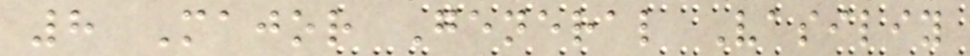8 Major General Vasiliy
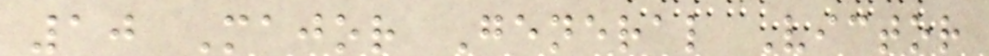10 Major General Victor
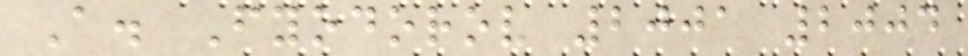A. Fyodorov 2001 2004
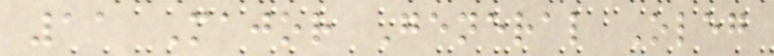11 Major General Oleg
